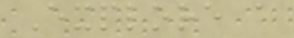Explore a
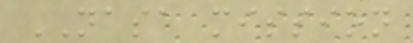NASA mission
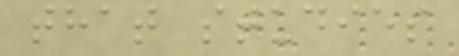that studies
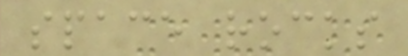space rocks
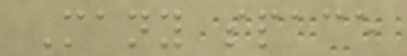Many space
